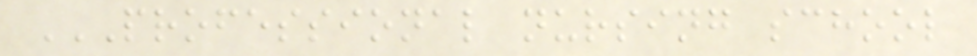PROFESSIONAL NURSING SCHOOL
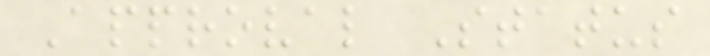Approval Status
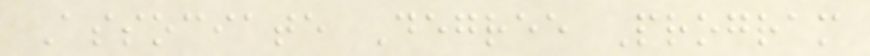Associate Degree Program
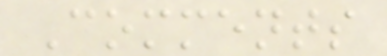Comments
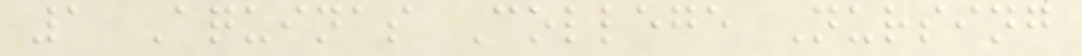1 Aquinas College Nursing
